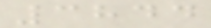3844
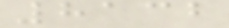8132
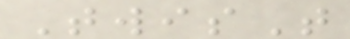TwisT
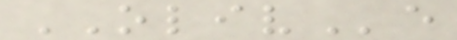OLIVe
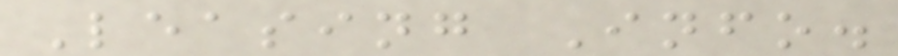Leasing Info.
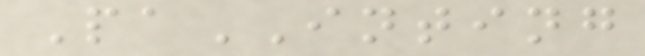PaINTING
